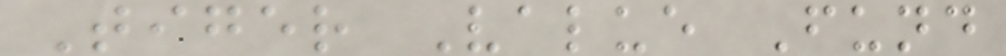Tiger Value Fund
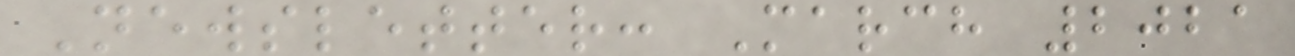Newsletter: March 2021
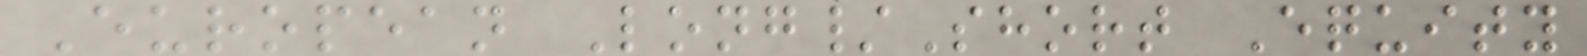European Long/Short Equity
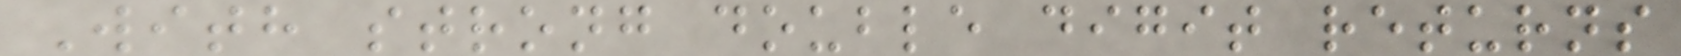With strong double digit returns
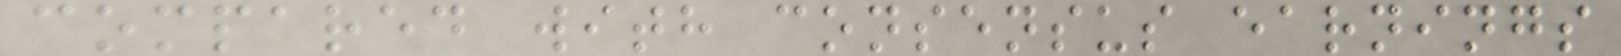compared with consensus earnings
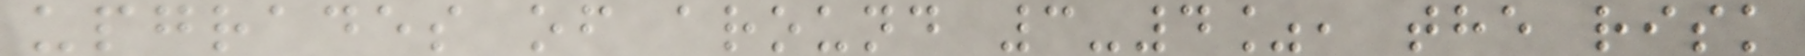upgrades of around 3-4%, the risk
